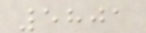5801
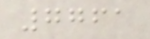7761
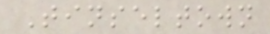Tinseltown
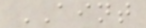AINT
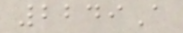2249A
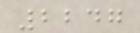2247
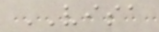VISA
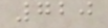720
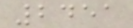2451
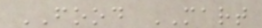FOOD MART
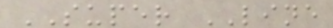SUPER LINE
